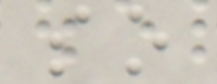so
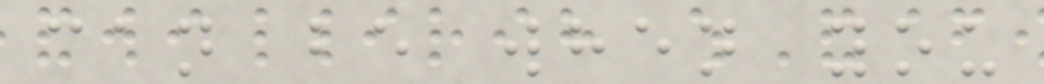can be when you
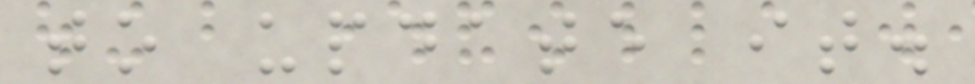to update it.
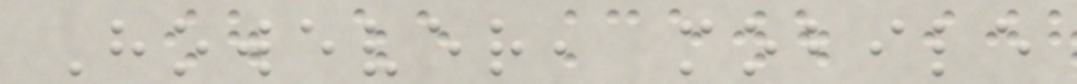However, mobile
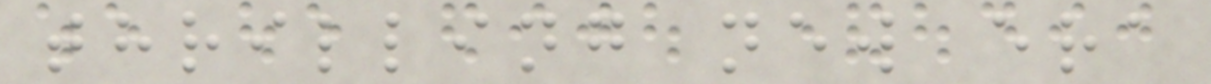thrilling new era
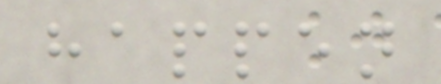happen
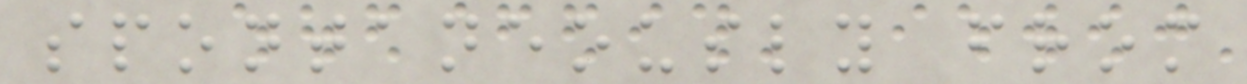spontaneously from
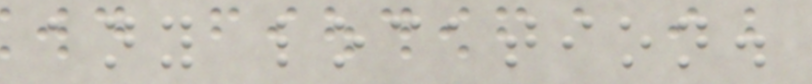any location.
